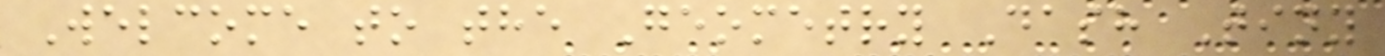Welcome to the Geometry Dash Tiny
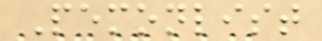Pemonlist
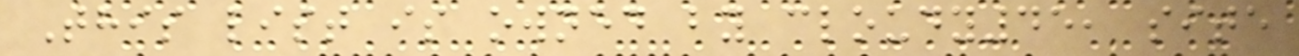This list is owned by cloudy45, site
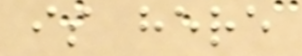is here
